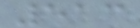513
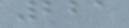221
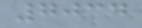7034
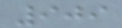909
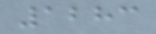1283
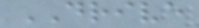DRIVE
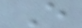E
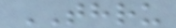THRU
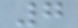7
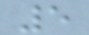5
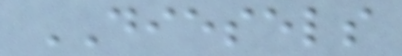DIESELS
